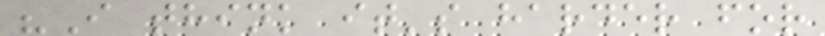"I think it's harder for
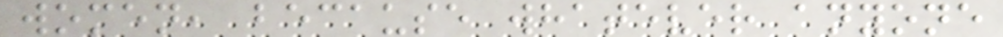women, because whatever anyone
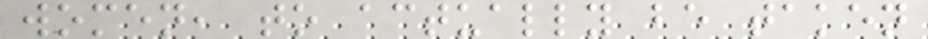women, to actually be taken
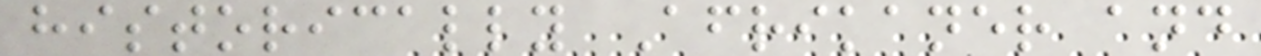historically Afrikaner and
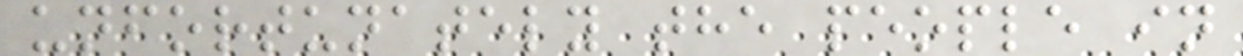unfortunately the people in
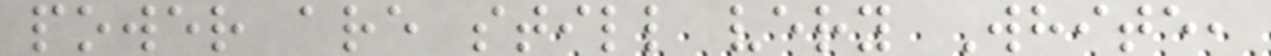power are still very White,
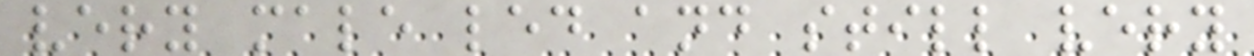very male led and still very
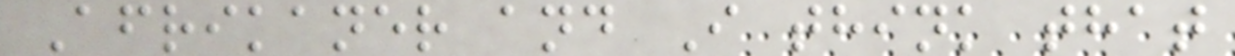Afrikaner and I think that
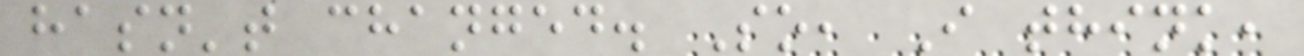hasn't changed. So, I think,
